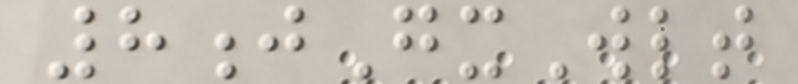8jGxWlt
